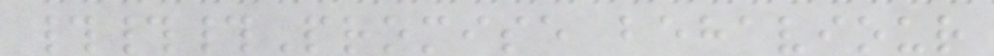###Promise behaviour
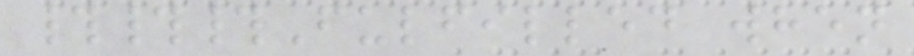###Fulfilled when
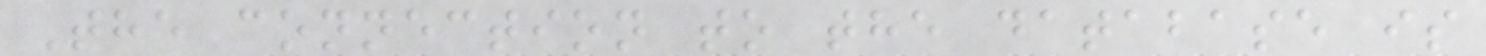The connection to the database is
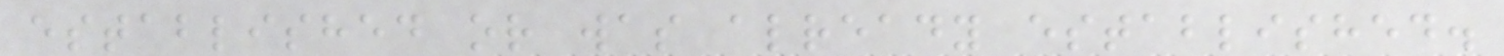established or was already established.
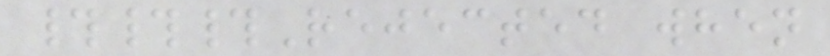###Rejected when
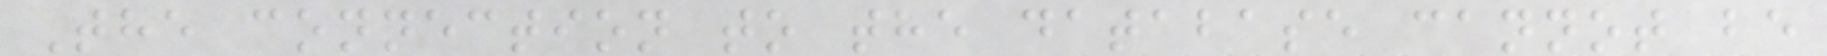The connection to the database cannot be
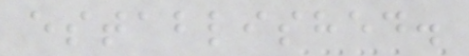established.
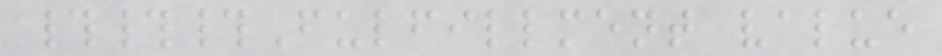###Fulfillment value
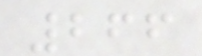266
